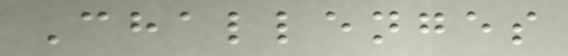Challenges
